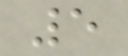5
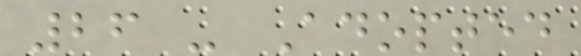26 - Adopted
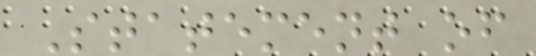Statement of
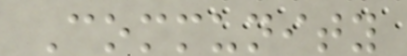Community
